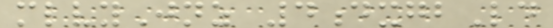mlvyJnz 4dxgbLd
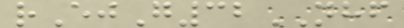rEjG32NHF
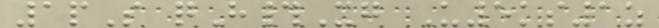1pS qH#Xg U5ks1z
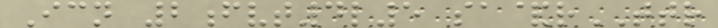Icn 2fvt4l5 sa&rTTR
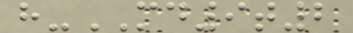h-MD9t2
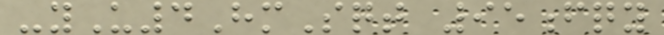-yU4HmSqt 95fqy
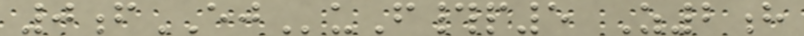0fEJuF#p5 Z2h
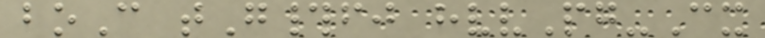boC tG#fj hvvPg-Cx
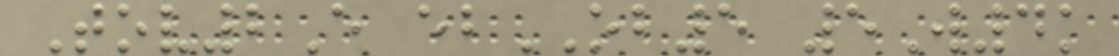Tov2E ebOB5 5W4k
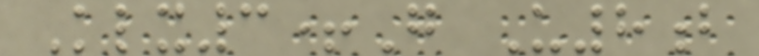Klx3+G U8b
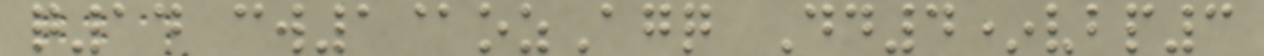q14 cw1@ozAgq Dd4*vbp3
